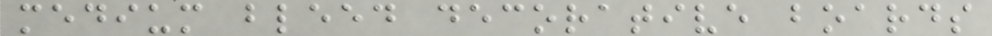medium bleed decorative boards
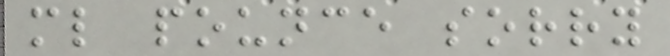ml pounce sorry
